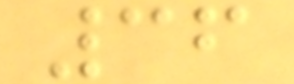36
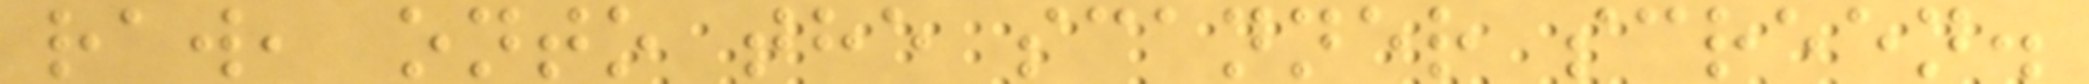raw, onto the scanner screen.
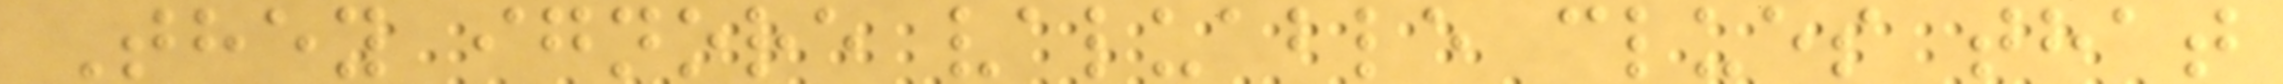They ignore valuable clues that
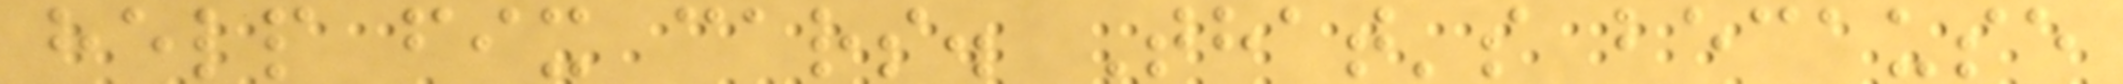help fix cars. That's because
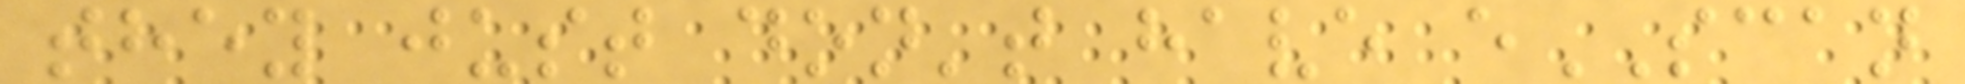they just don't have eSCAN
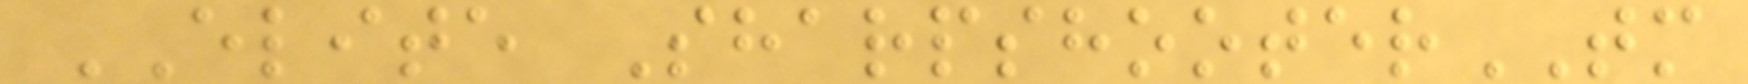ELITE SharpshooterTM
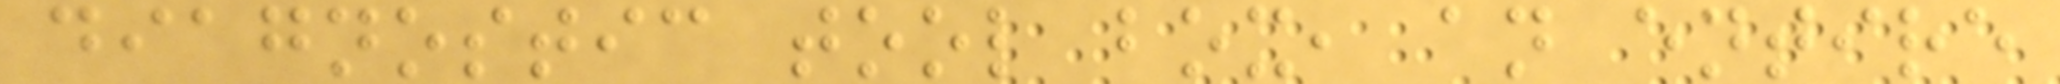diagnostic tool box, an entire
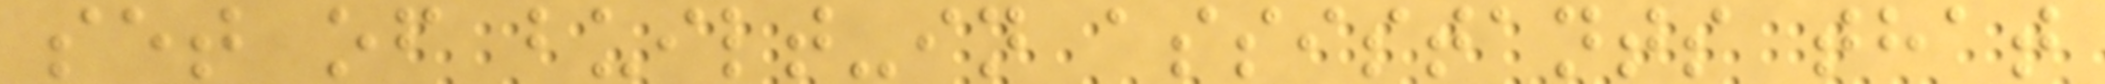set of built-in assistants that
